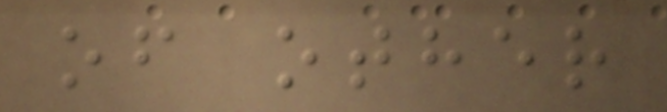of other
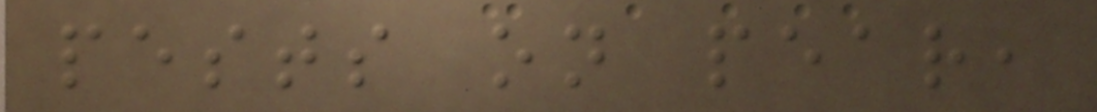pests on pear,
